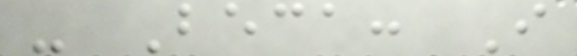- Beca: I
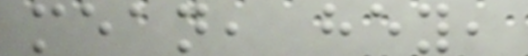mean, hey,
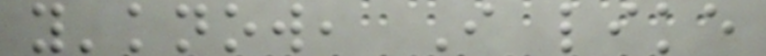y'know, I like
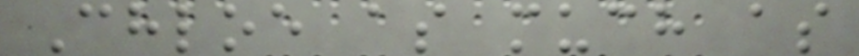Chloe as much as
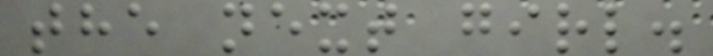the next girl.
